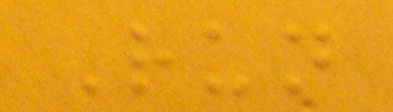Run
